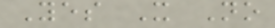Yes X No
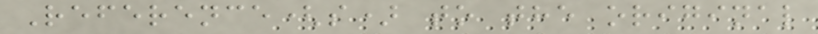Reference(s) to the original
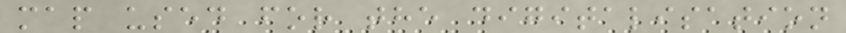map used for the digitalisation
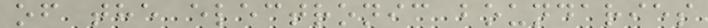of the electronic boundaries
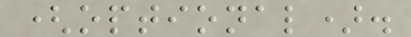(optional).
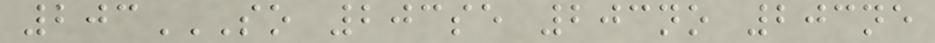203SO 203SE 203NO 203NE
